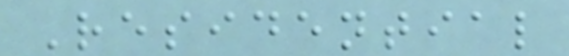Residential
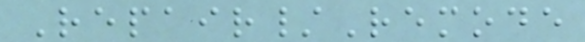Repair/Remode
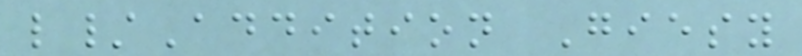l/Addition Giesy
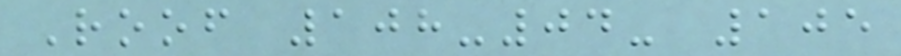Roof 108-04- 105
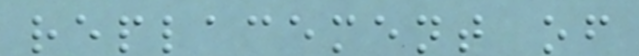replacement of
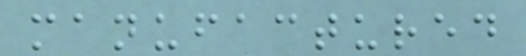manufactured
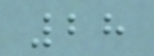28
